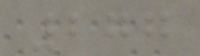277
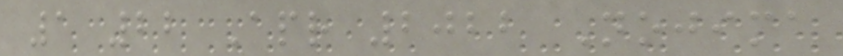1 22 Apr 2022 Nojima
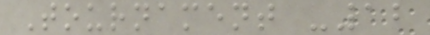Tournament -12
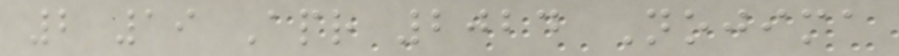2 19 Apr 2024 Nojima
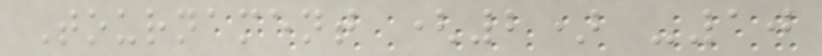Tournament (2) -10
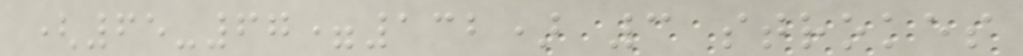(65-67=132) 3 strokes
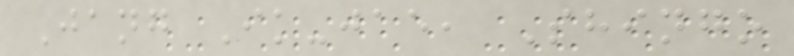Jang Ik-jae, Shingo
